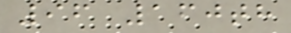96 160th
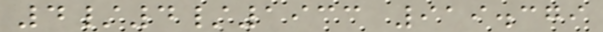4/4/1933 919.379
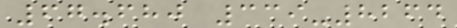67.680 339-8264
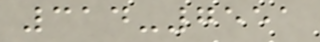314-7551
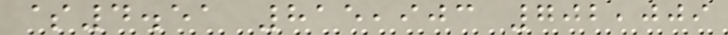$4.51 815,903 702,009
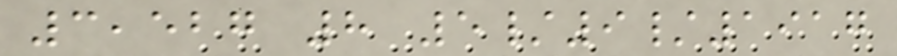3,527 8 5/9/1917
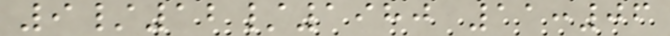9/12/1980 11:06
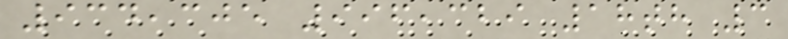934,305 996,329 18th 3
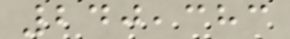240,383
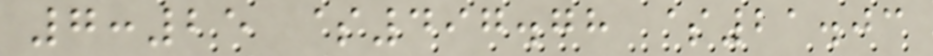7:25 $497.78 $21.03
